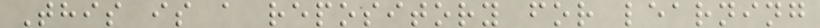This is a repository for learning
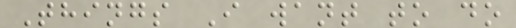Things I want to do
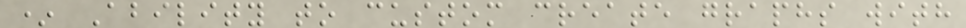* Ability to custom create graphs with
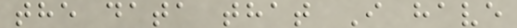the data that I have
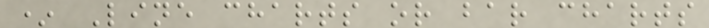* Line charts or bar charts
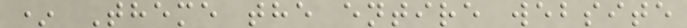* Theme the entire website
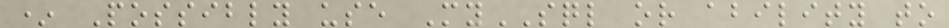* Possibly use MySQL or ability to
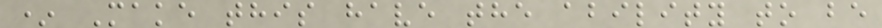* Make this have the ability to be
